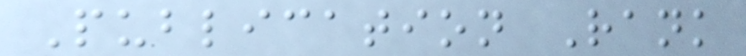Publication Rank
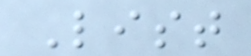List
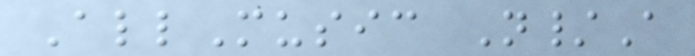AllMusic N/A
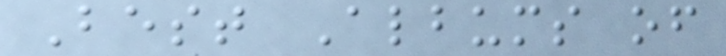Best Albums of
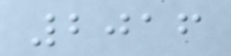2016
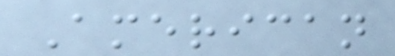American
